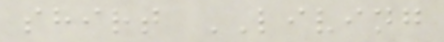shirt LIVING
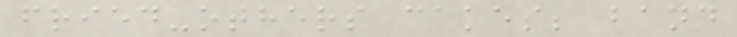fried-others cakes; band
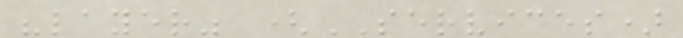"layer" (SERVICES)
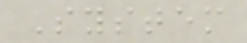System
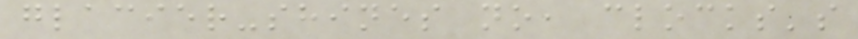glacier-shines no, clocks's
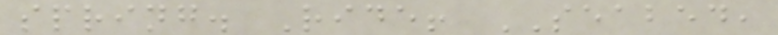spring. Ride! SEABED,
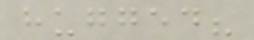hugged?
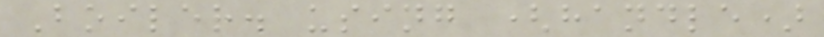Boiler. using (handle)
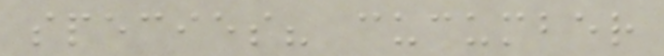species? cucumber
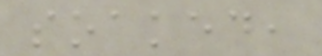soaked,
